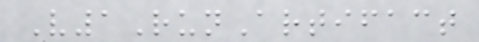V1RunArtifact
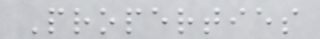Properties
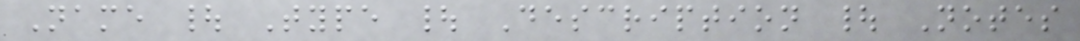Name | Type | Description | Notes
